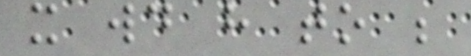it would have to be
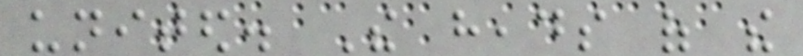united. The heads of the
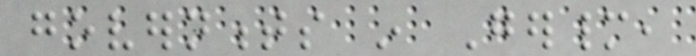governments in Germany,
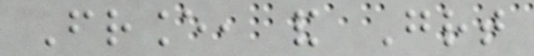France, and Great
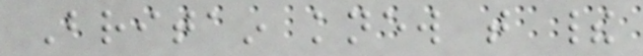Britain knew that their
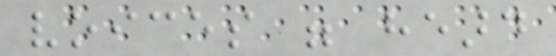voices were heard
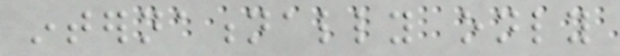internationally only
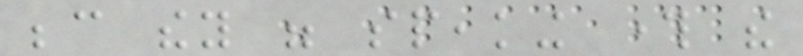because they were speaking through the
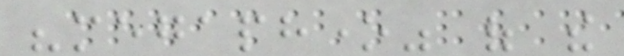"megaphone" of the
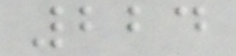224
